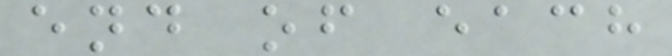end of each
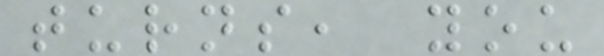turns, you
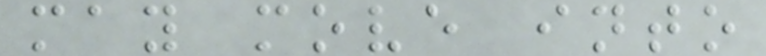may move into
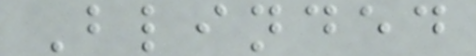Blinded
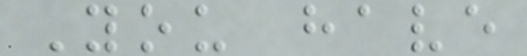You have
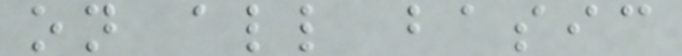on all basic
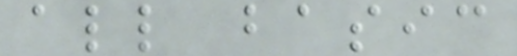all basic
